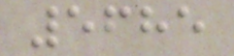5685
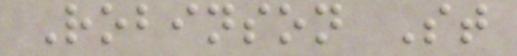Robinson St
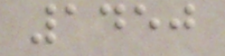1450
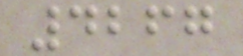4267
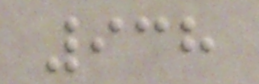938
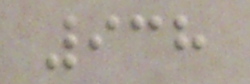938
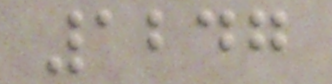1247
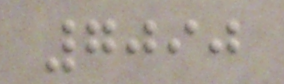7090
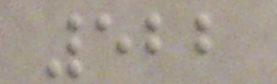522
